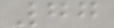77
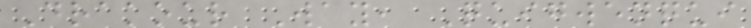Drakour Way, Quigwenqui
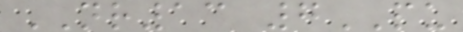NR13 7PU
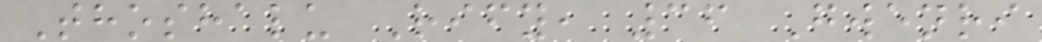Thoshalu Rify, 36 Gwenri
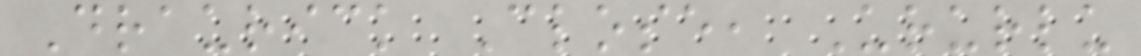Draurick Close, Ururlu
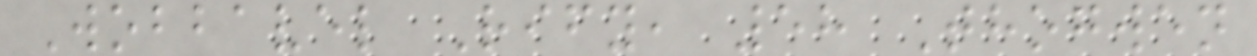Wobbavel Rify, 58 Thogwen
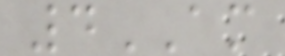4AM
